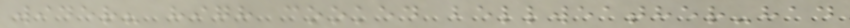wider? high cooked bellweather-had
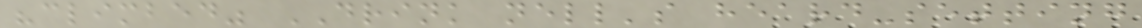"climbed" DRINK nell's heard-setting
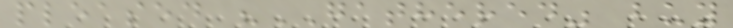pleased "GATHERED" buy
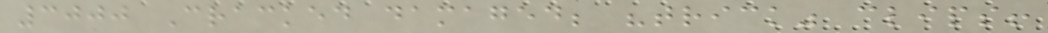3000 Cracked damaged; "trick" clips!
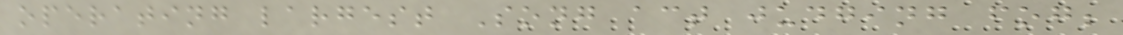operating largest Song act judging fog;
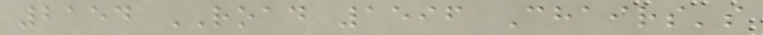2154 ROAD 1596 Chairs's
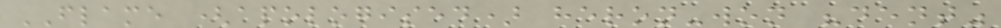FLAME (apologised) heron-won "dent"
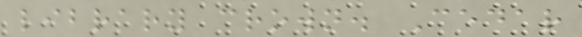library crown. Cedar
